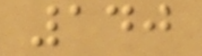140
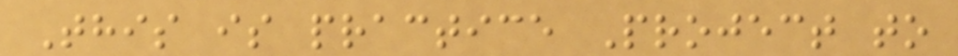This is practice Project to
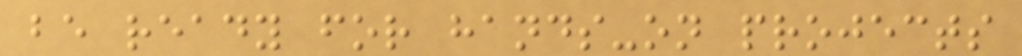be ready for hands-on projects
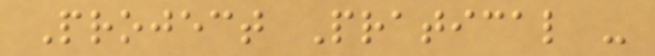Project Pratical -
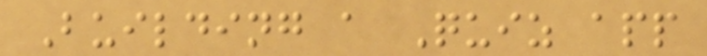Building a Quiz app
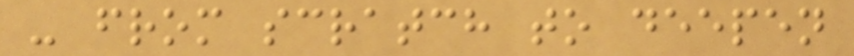- from scratch to deepen
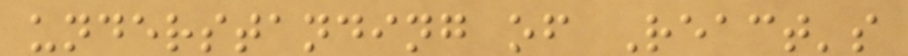understanding of React's
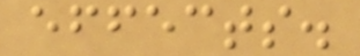effects.
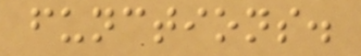functions.
